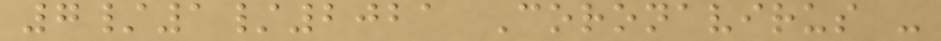7/1/2021 Coronavirus -
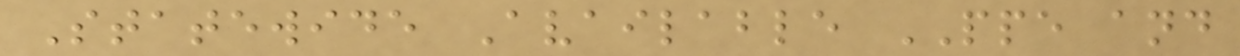Statewide Available PPE and
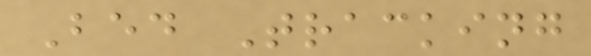Bed Tracking
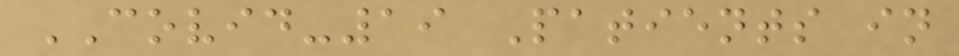COVID-19 Patients in
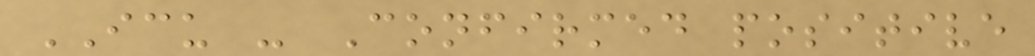ICU - Confirmed positive
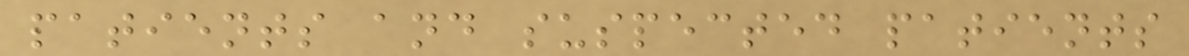patients and suspected patients
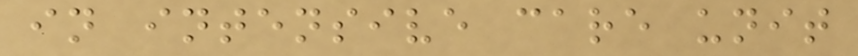in intensive care unit
